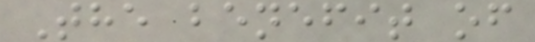The benefit of
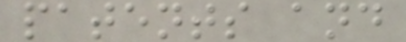patents and
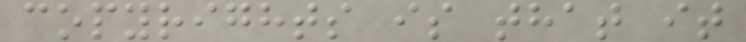copyrights is that it
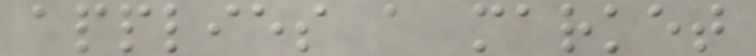applies a market
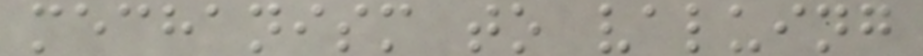mechanism to valuing
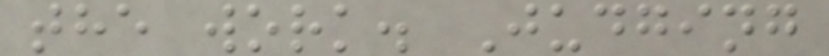the work. Judging
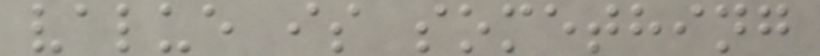value is something
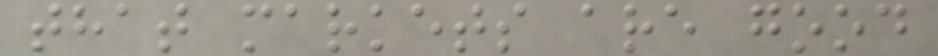that markets are good
